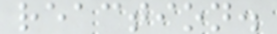reaction.
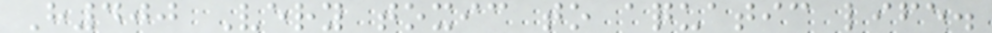H400 Very toxic to aquatic life.
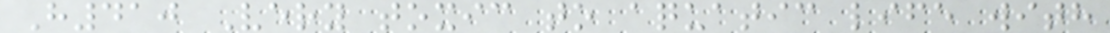H410 Very toxic to aquatic life with
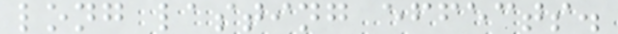long lasting effects.
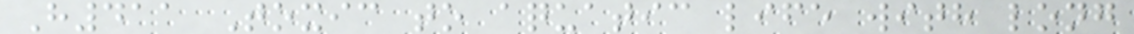H411 Toxic to aquatic life with long
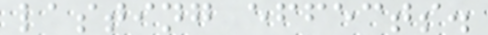lasting effects.
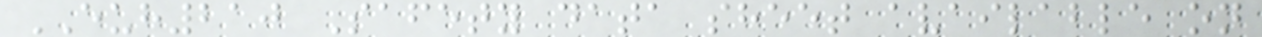EUH210 Safety data sheet available on
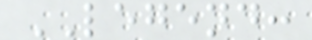LEGEND:
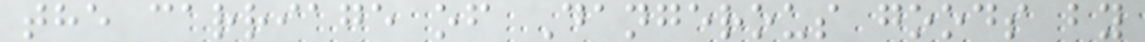the carriage of Dangerous goods by
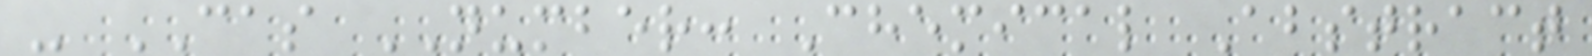- CAS NUMBER: Chemical Abstract
